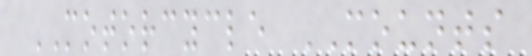MOTORCYCLE MOUNTS
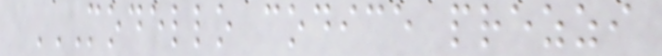MODELLO CODICE PREZZI
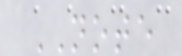NOTE
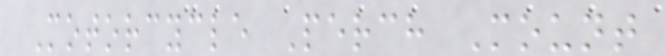Motorcycle Perch Mount
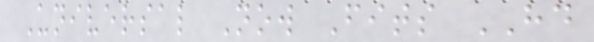Universal Now Fits HD
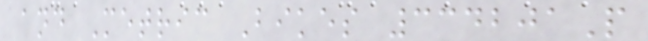and Metric Bikes 334201P
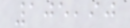105,90
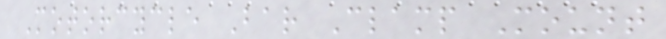Motorcycle Bar Clamp Mount
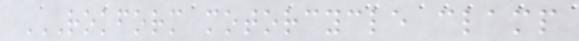ROKFORM MOTORCYCLE CLAMP
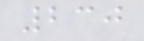230
